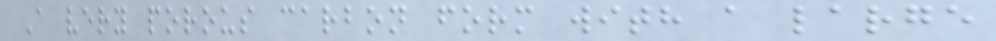A very porous carbon form with a large
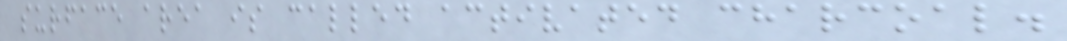surface area is called activated charcoal.
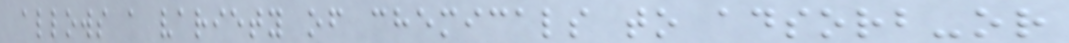allows a variety of chemicals to adsorb-or
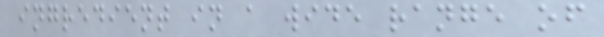ingredient in a wide range of
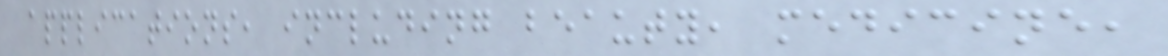applications, including beauty, medicine,
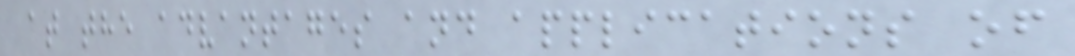at the advantages and applications of
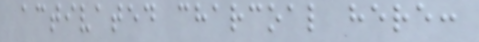activated charcoal here:
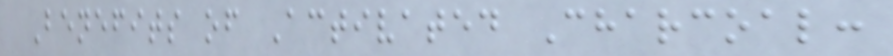Benefits of Activated Charcoal:
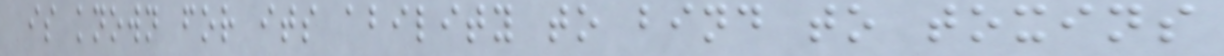is known for its ability to bind to toxins
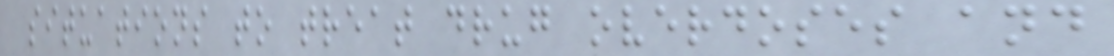situations to treat drug overdoses and
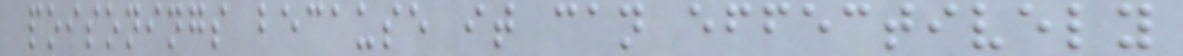poisonings because it can effectively
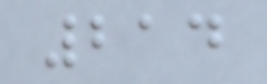214
